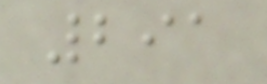291
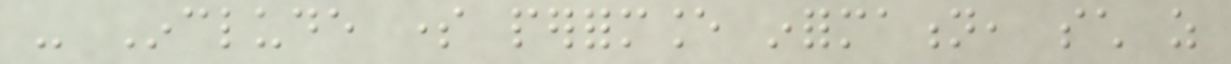- Include some performance information, such as
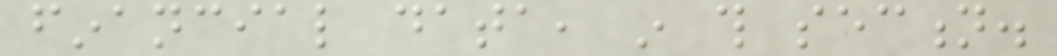financial data, in this section.
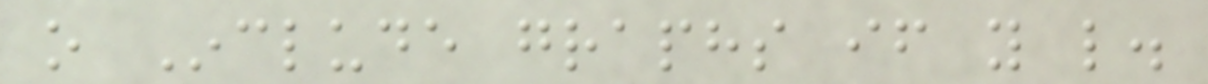o Include graphs if you like.
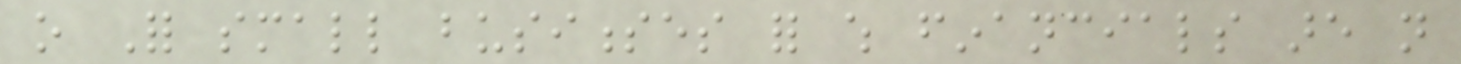o For small businesses for which financials are not
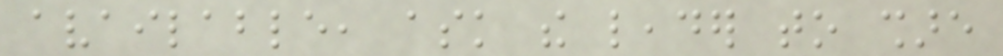available, ask the leader to share
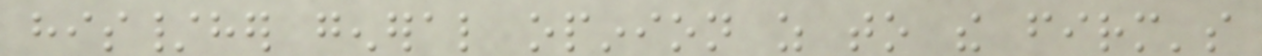his/her general opinion as to the firm's
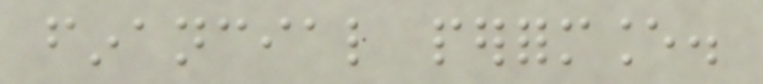financial performance.
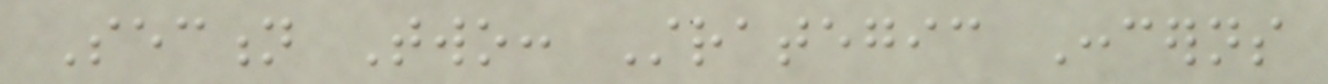Section Two: Strategic Concerns
